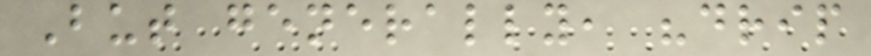But generally, "drip
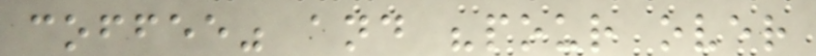coffee" and "pour over
